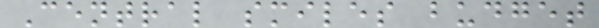Central smiles budget
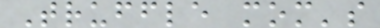Truffle mom's
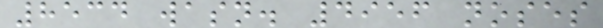8534 wasn. 4956 noses
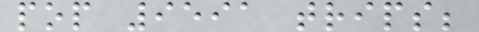pop 9591 trips;
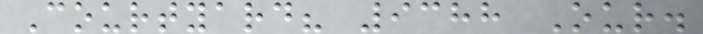Courtyard? 9388 Our.
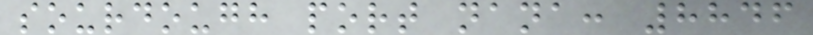sourdough port nana: 8846
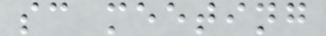sc meeting
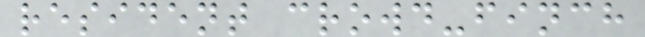resident crowd-finch
